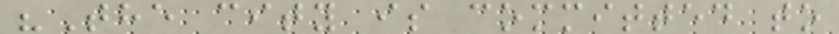"The city is committed to
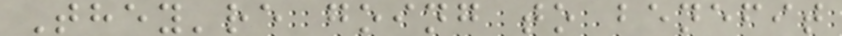They're going to benefit
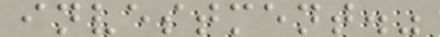investment."
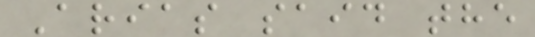Arias said the
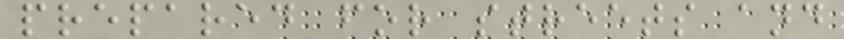prepared for streets and
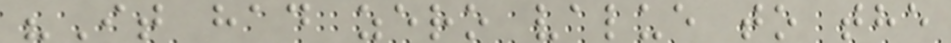"It had zero value to the
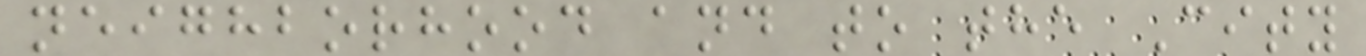neighborhood and to the City
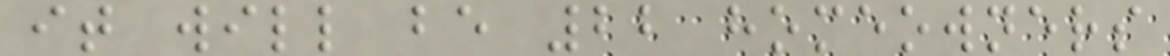it will be 22 homeowners
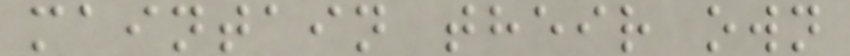maintain their own
